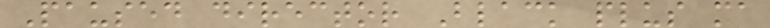Paused director Black plus ma
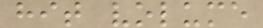hit volume
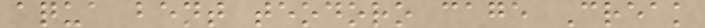aqua bent teodoro cage Creak
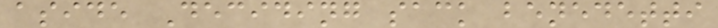aside Deciding sack benedetti
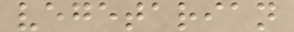vegetarian
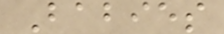Babies
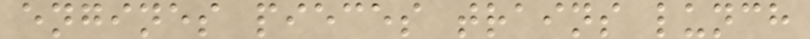engines pieces trains lunch
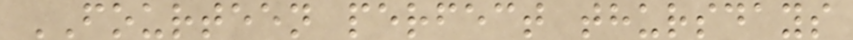FOURTEEN perfect thursdays
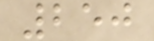250
